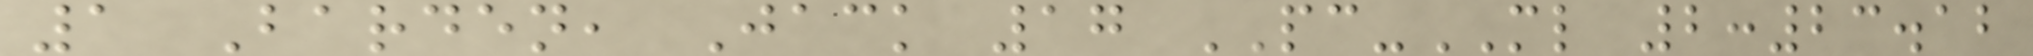1 Barden, Jack 17 PC-ML 2:23.12
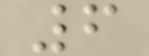6
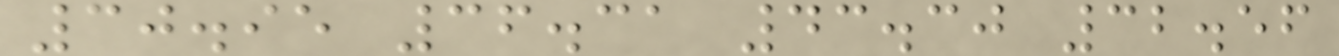30.95 36.31 43.30 32.56
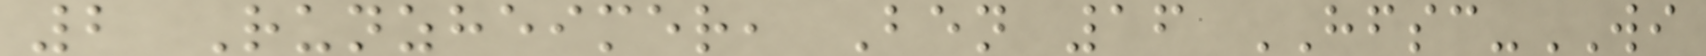2 Runzheimer, Ben 16 HFSC-WI
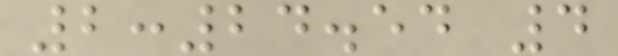2:24.54 4
